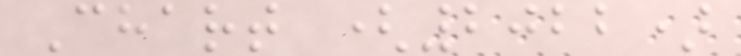Chart (2022)
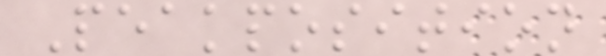Peakposition
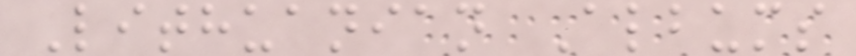Lithuanian Albums
